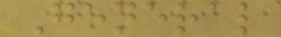General
